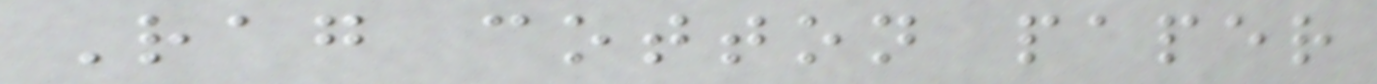Rag cotton paper
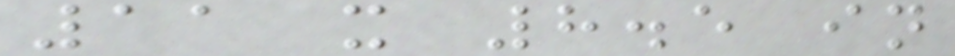11 x 8.5 in
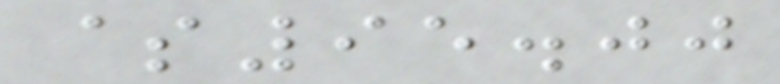$95.00
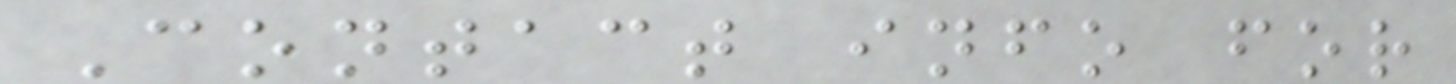Contact info for
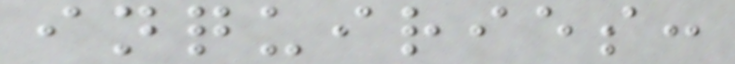inquiries:
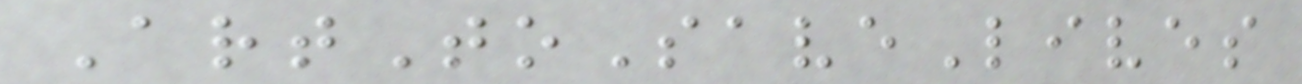ArtToSaveLives
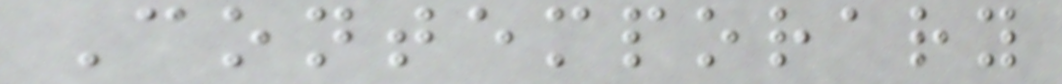Contemporary
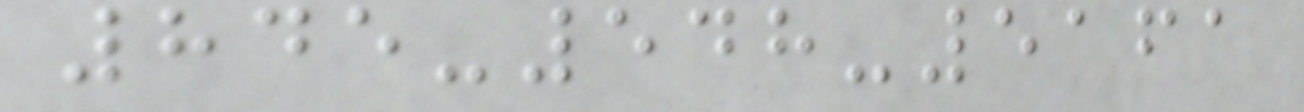845-548-5161
